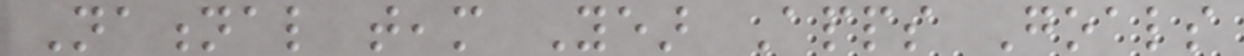National team Year Apps Goals
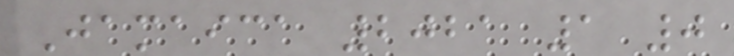Jamaica 2021 1 0
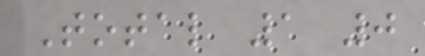Total 1 0
